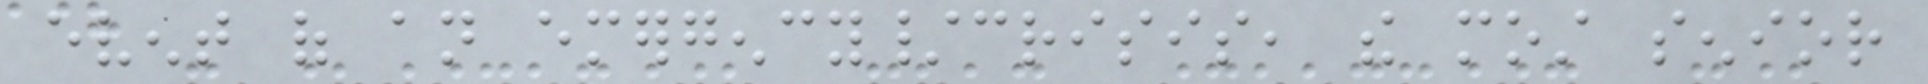event of an emergency/crisis, the most senior
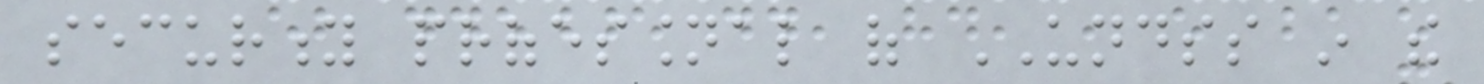security professional of UNDSS in the
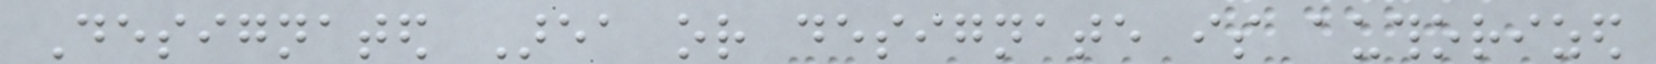Designated Area or designate is authorized
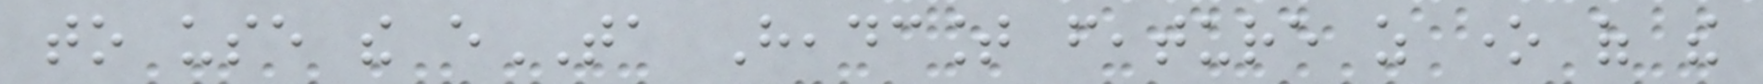to use the eTA Headcount feature as one of the
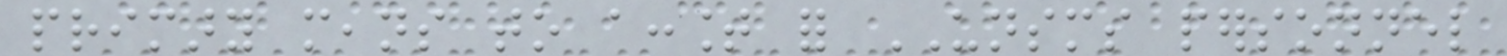primary means to account for UNSMS personnel
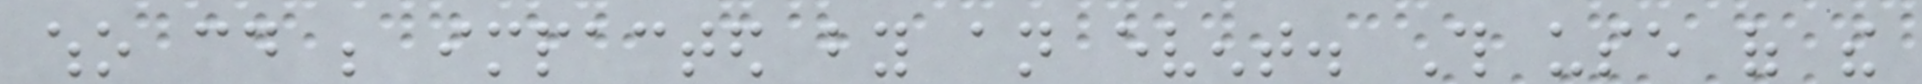who could be impacted by an event. This use of the
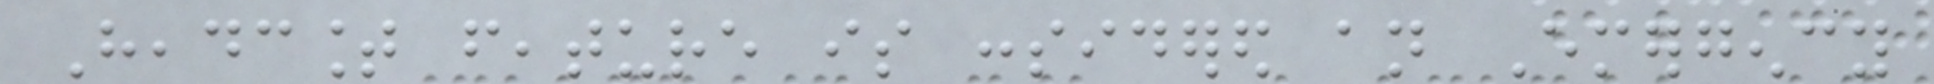Headcount feature is considered an Emergency
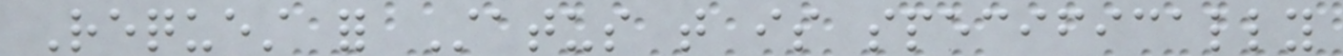Request for Status that is specifically
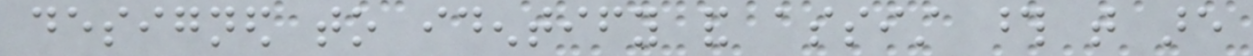designed to identify and assist those that are
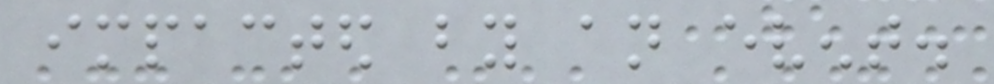impacted by an event.
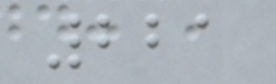221
